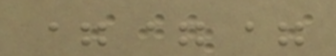===
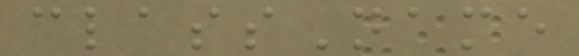className
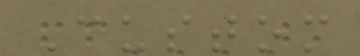Custom
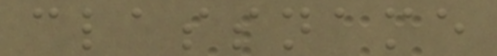classname
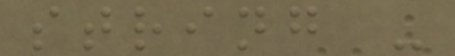string -
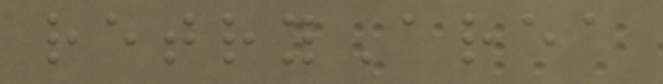retryArea
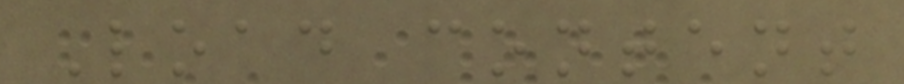Load content
